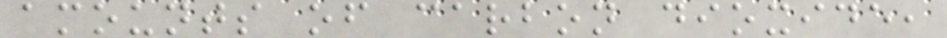amounts of carbon dioxide,
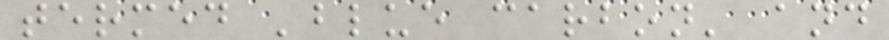termed 'blue carbon' and
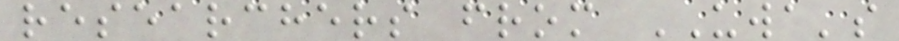researchers from UWA's
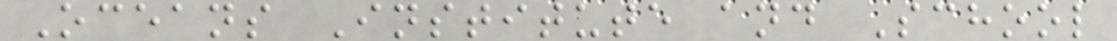Oceans Institute and School
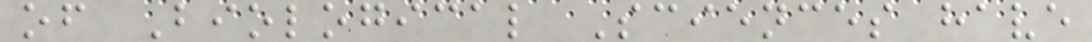of Biological Sciences have
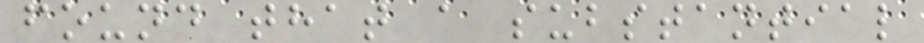found that a substantial
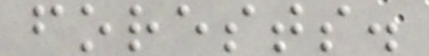forests.
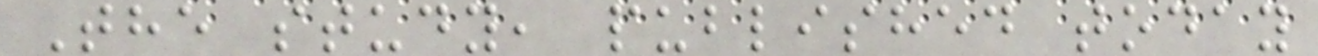The study, published today
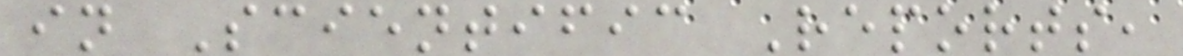in Scientific Reports,
